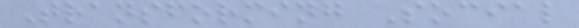Transforming Social
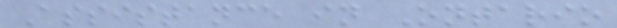Assistance in Ontario
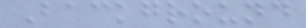Background
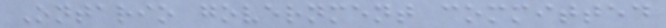Ontario government committed
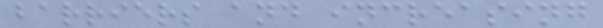barriers and increasing
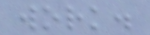work.
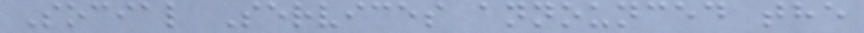Social Services announced the
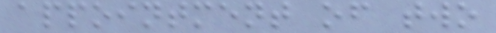appointment of two
